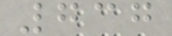737
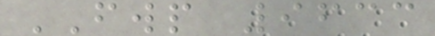FWP 9633
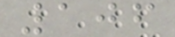106
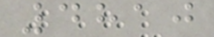4810
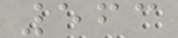563
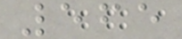565
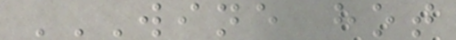WINE HOT
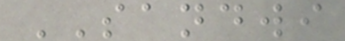SANDWI
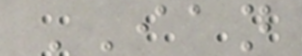IAN
